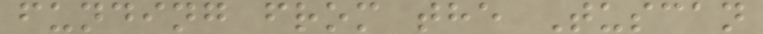funding from the Tuscan
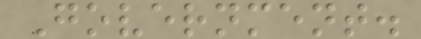Government.
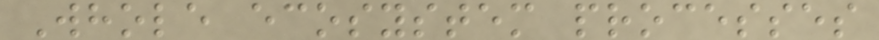Whole ecosystem processes
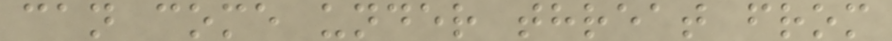can come under threat from
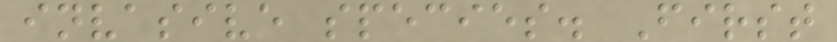invasive species. First
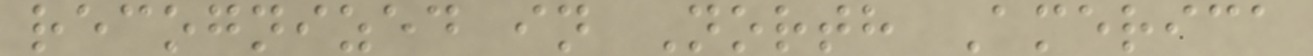recognized in North America
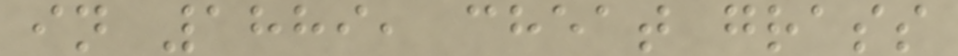in 1889, cheat grass
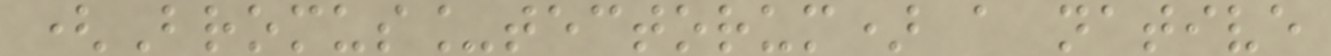(Bromus_tectorum) a native
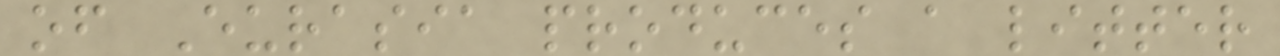of Eurasia produces a litter
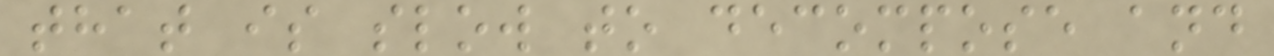that is slow to decompose and
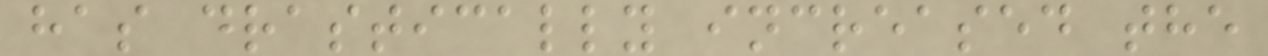has drastically increased the
